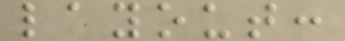layout:
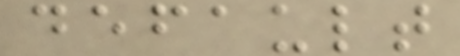default
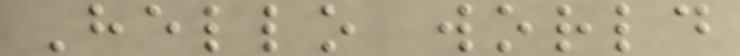Hello world
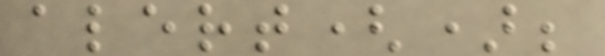alert();
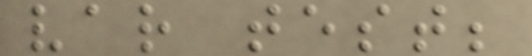var test;
